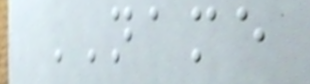NAME
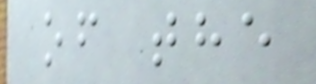of the
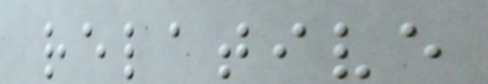relative
